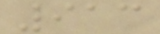913
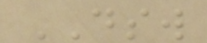DSW
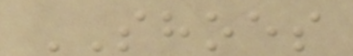SHOES
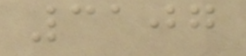3107
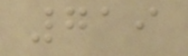719
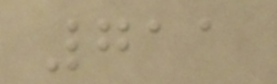711
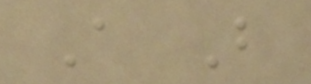A B
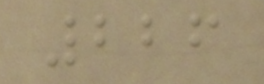226
